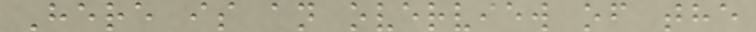Here is an overview of the
